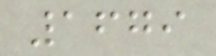1679
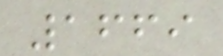1669
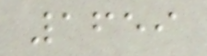1659
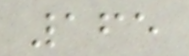165
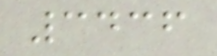3436
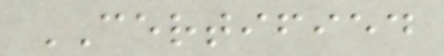CERTIFIED
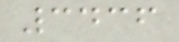3436
